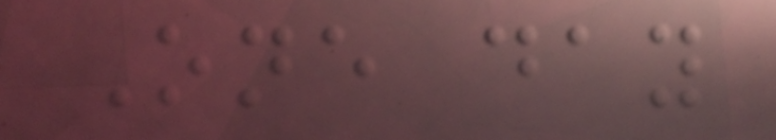One day
